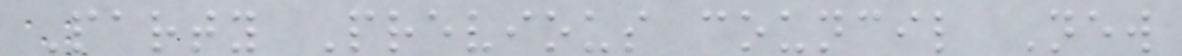Party Previous council New
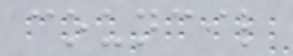council
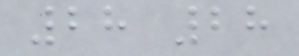28 28
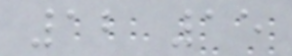12 15
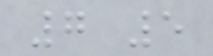7 5
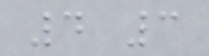4 3
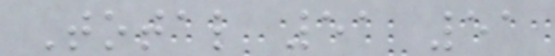Total 51 51
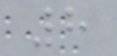8
